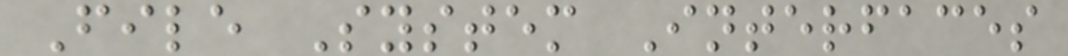File System Interfaces
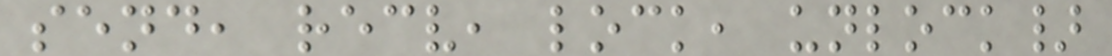send, recv, lock, unlock}
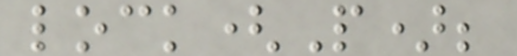lock(P);
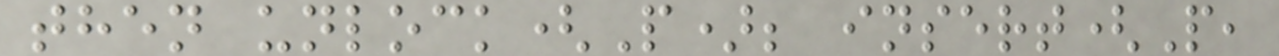then unlock(P); insert(P,
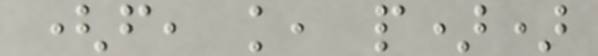(f, k, p))
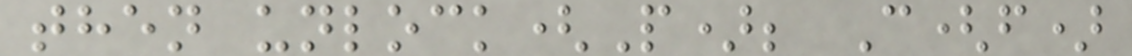then unlock(P); C(f)
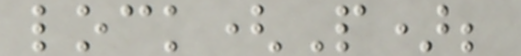lock(P);
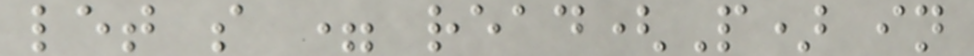let s = read(P) in
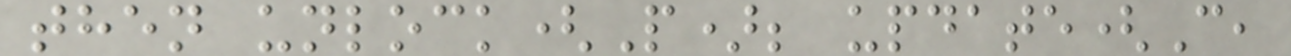then unlock(P); update(C,
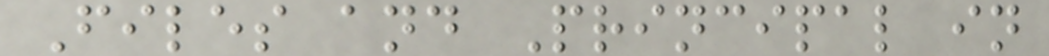Files and Principal in
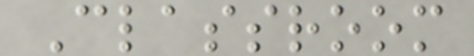Classroom
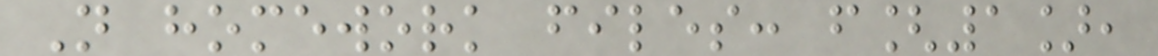N homework files: f[1],
